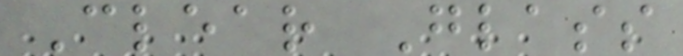Clear Glass
